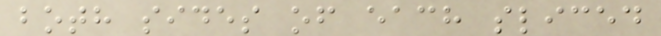both sides of each sliced
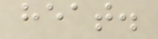heat.
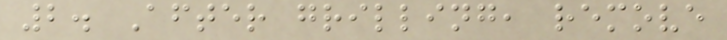2. After grilling, remove
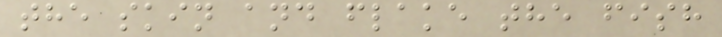the skin and flake the fish
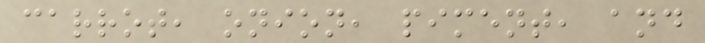carrot, onion, piment, and
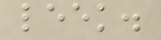leek.
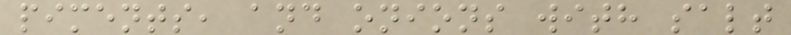piments, and onions with salt
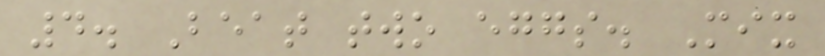4. Beat two eggs. Mix
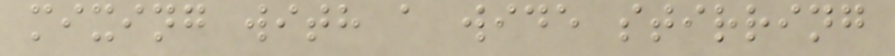mixing with a wide stirring
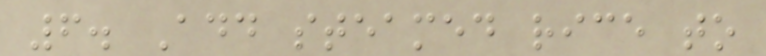6. Add steamed rice to
